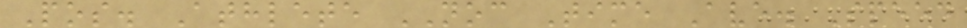Pos. Athlete NOC Time Ave. Speed
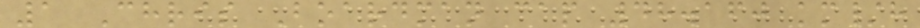1 Chris Boardman cap 48.160 km/h
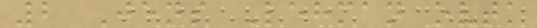2 Jens Lehman ovtk
